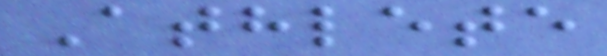Athlete
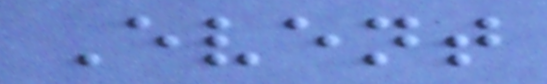Event
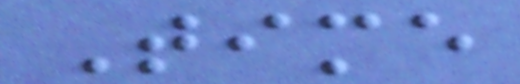Time
